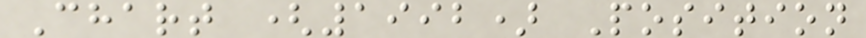Chart (1992) Position
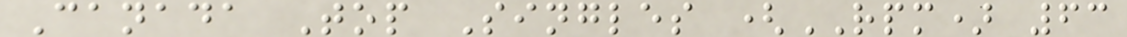Canada Top Singles (RPM) 63
